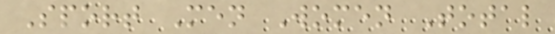Sport Men Women Total
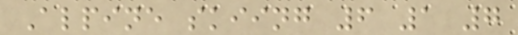Alpine skiing 6 1 7
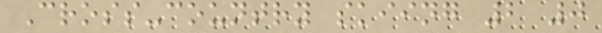Cross-country skiing 2 0
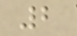2
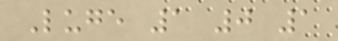Luge 1 0 1
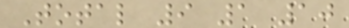Total 9 1 10
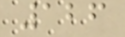126
